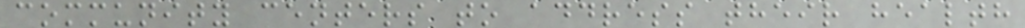community centers to address their health
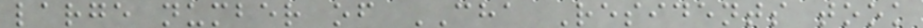large number of CHA Residents took
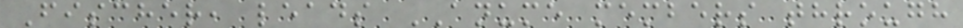Fischer, leads ANUME members through
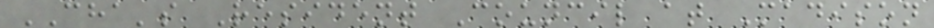CHA's Resident Council at Madison
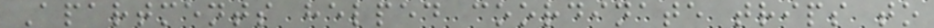Apartments helped coordinate trips to
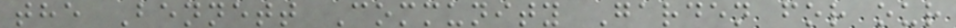the Bennett Community Garden for our
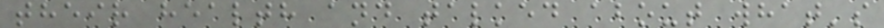their health and talked about what's
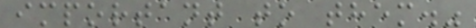important to them."
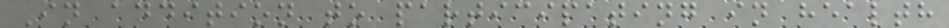In addition to participating in health
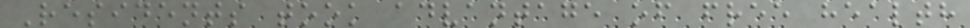Residents took advantage of free health
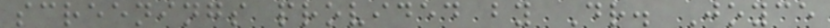screenings provided by Dr. Joyce
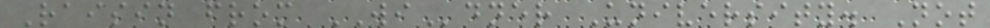Raisin from WIdner University. Not
